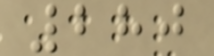280
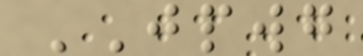JPWG
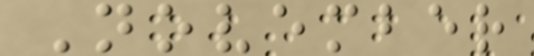November
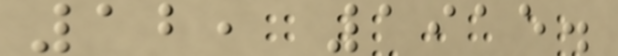12, 1915.
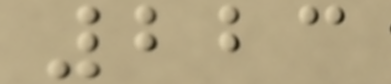223
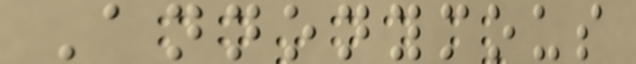Annonymous
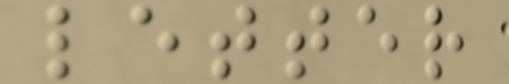letter
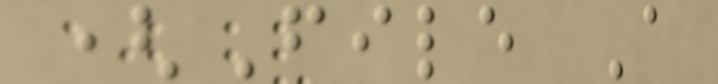(File A
